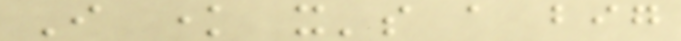I know it's a big
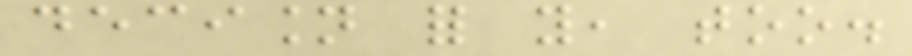decision for you, too.
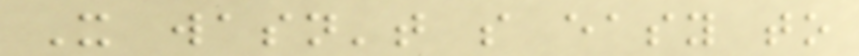It wasn't so easy to
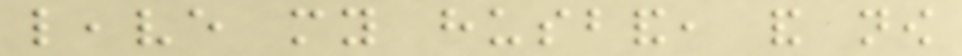leave my husband, and now
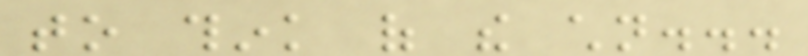to think of the children...
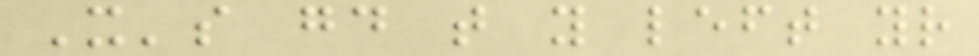It's good that you left your
